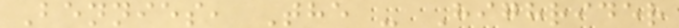Bennies, The - Highrider
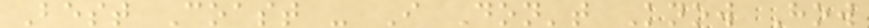Best Coast - I Don't Know How
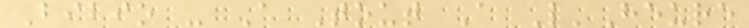Bibio - A Tout A L'Heure
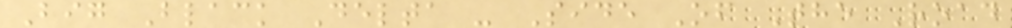Big Black Delta - Side Of The Road
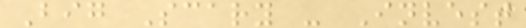Big Scary - Invest
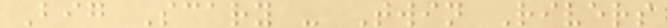Big Scary - Twin Rivers
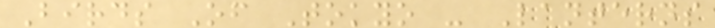Birds Of Tokyo - Lanterns
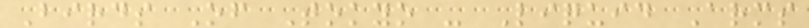Birds Of Tokyo - Liquid Arms
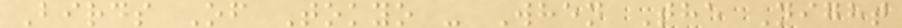Birds Of Tokyo - When The Night
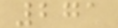271
